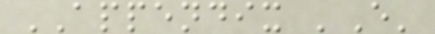APPENDIX 'E'
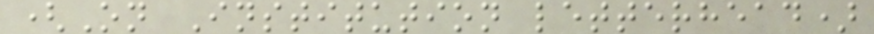(On Institution letterhead)
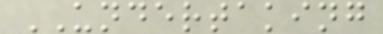UNDERTAKING
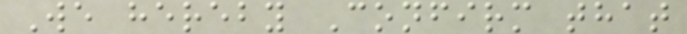We hereby Confirm that
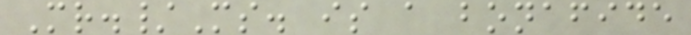Mr./Ms. is a bonafide
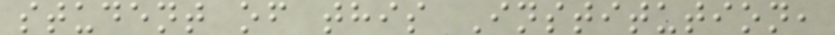student of this Institution,
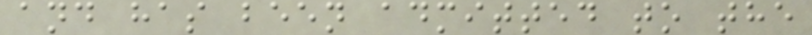and has been admitted to the
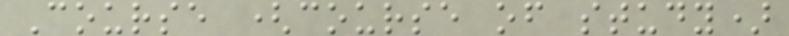Course (course of study)
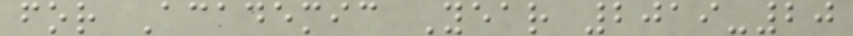for Academic Year 2019-20
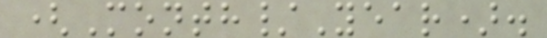(Month/Year).
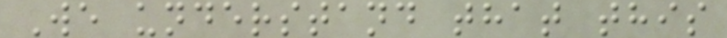We understand that this
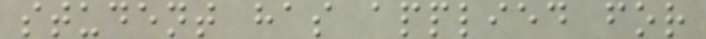student has applied for
